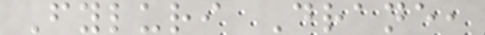Fyluri Drane,
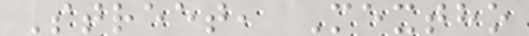Street, Mextho
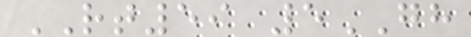RT59 5GH
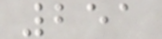251
